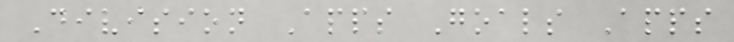Division Apps Goals Apps
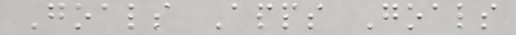Goals Apps Goals
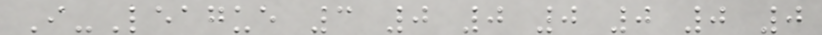I-League 3 0 0 0 0 0 0
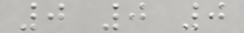0 0 0
